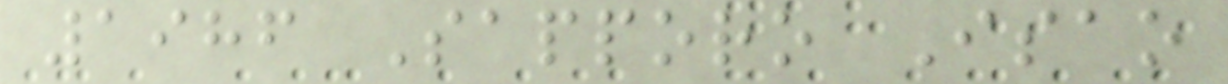1986 Sapporo Isao
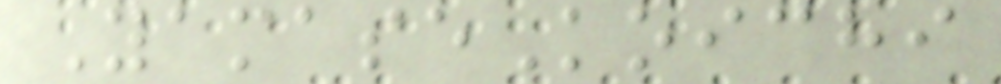YamaseKoichi
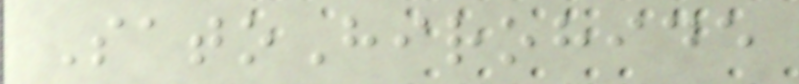SatoHirohide
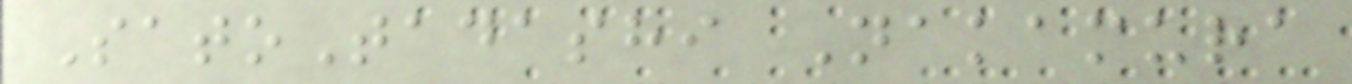SatoTadashi Nakamura
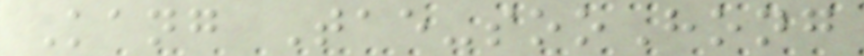Kang Tae-sooHong
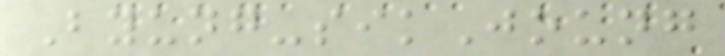Byung-sikJoung
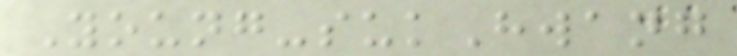Young-sukHwang
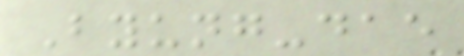Byung-dae
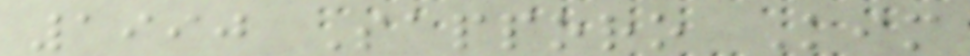1990 Sapporo Kim
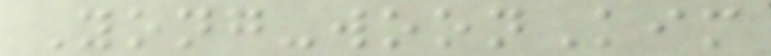Yong-woonKim
